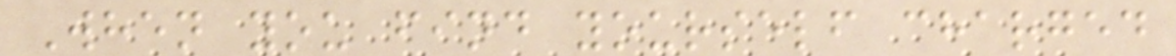When you find yourself charged
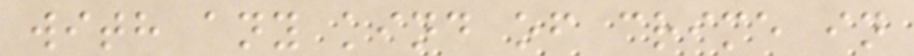with any kind of crime in
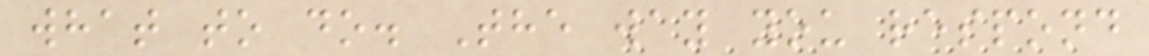what to do. The way you respond
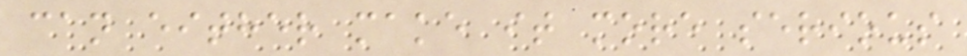can either make it more serious
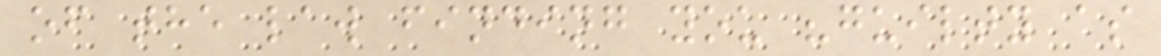of the law finding you "guilty as
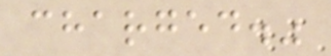charged."
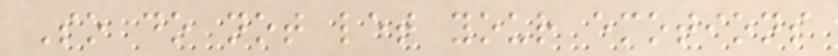So do not let your emotions
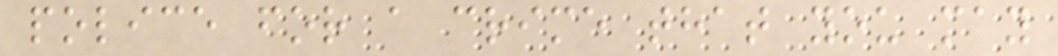police for a crime that you may
